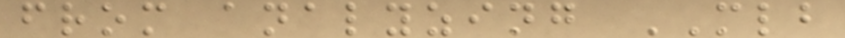from analyzing MLB
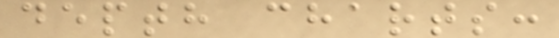depth charts:
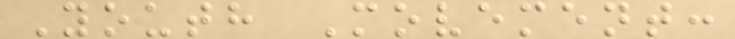Youth Movement:
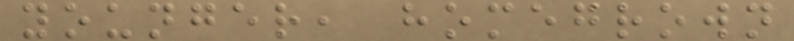younger, homegrown
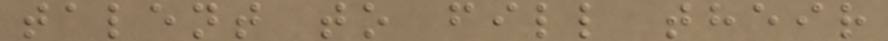talent to fill their
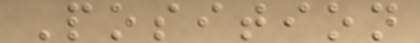Position
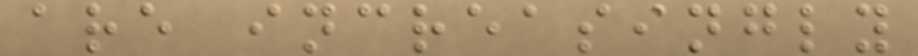are increasingly
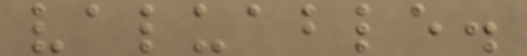valuable.
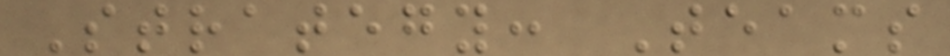Strategy: Teams
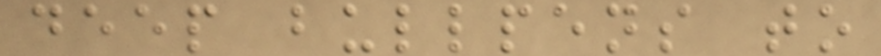deep bullpens to
